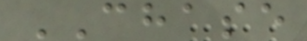CHASE
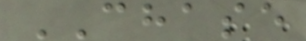CHASE
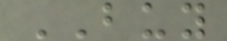BUY
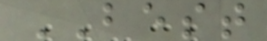BEST
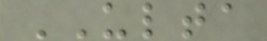ULTA
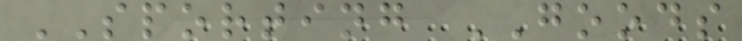SPORTING GOODS
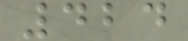424
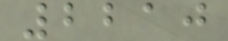2210
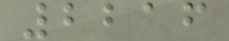2216
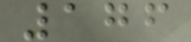176
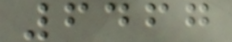6467
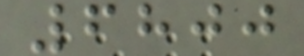6800
